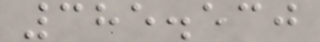385.530
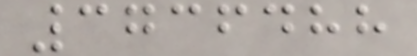3736488
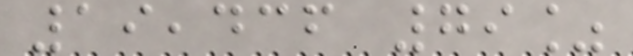19,436 79%
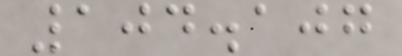104.107
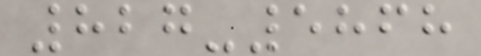827-5868
